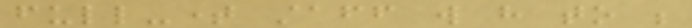full-time staff will have to be
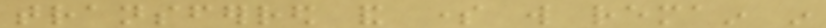transferred and some will remain in
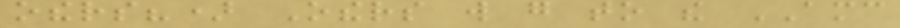others?) Others will go to the AMC
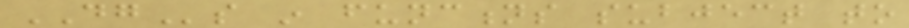DGs in functions subject to
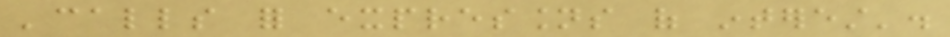'calls for expressions of interest'.
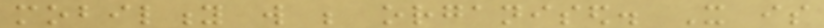mobility will be organised. It is
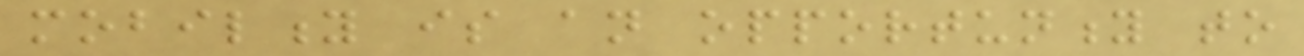mobility is an opportunity to
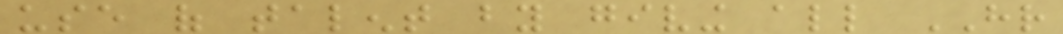use of talent by giving all HR
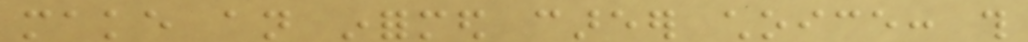make an informed career choice: this
